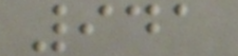941
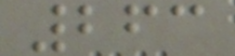263
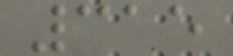315
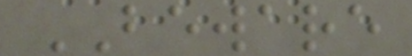BEWARE
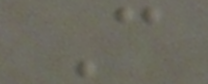C
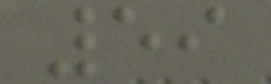59
